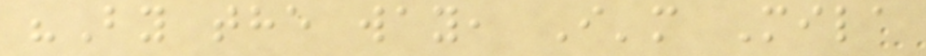"By the way, I'm Mila
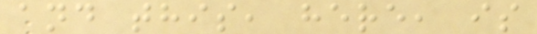and this, here, is
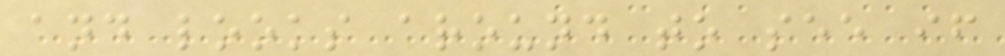and looks around to see if
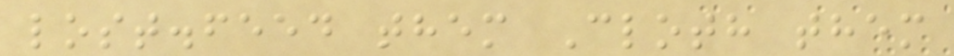lost.feed them Cloth them
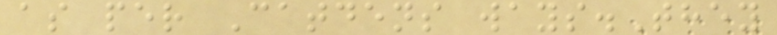as per Catdens ways.They
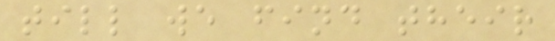till we find their
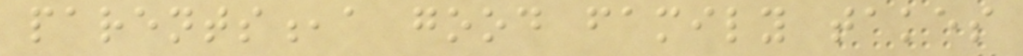parents,a good family takes
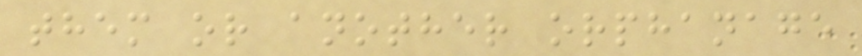them or another orphanage
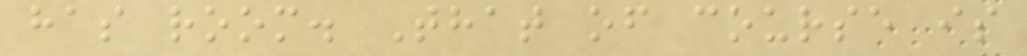has room. That of course is
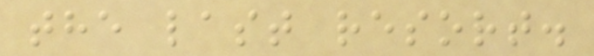the last resort.
